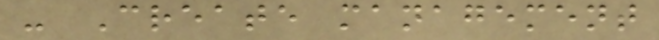- Create management
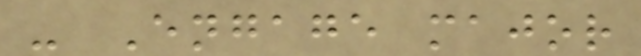- Engage major
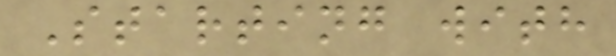Starting with
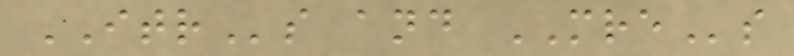ITRs and MREs
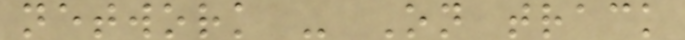network - On track
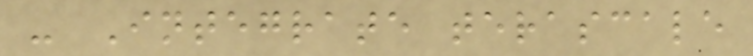- Integrate terascale
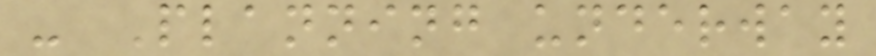- Planning underway
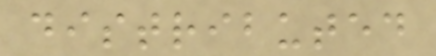distributed
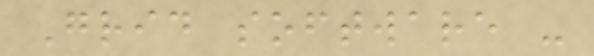Grid software -
